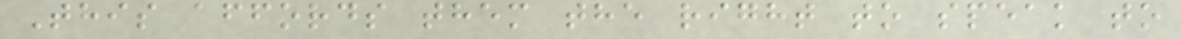This affords them the right to speak to
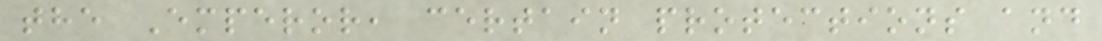the Emperor, certain protections and
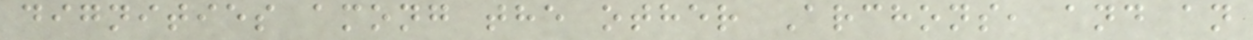dignities among the other Archons, and an
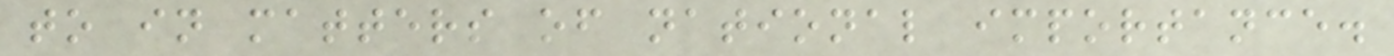to in matters of national importance.
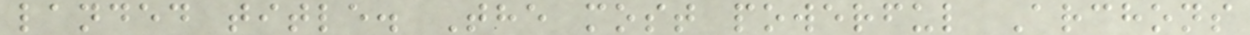landed title. The most powerful Archons
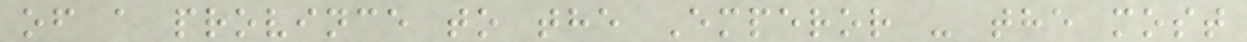of a province to the Emperor - the most
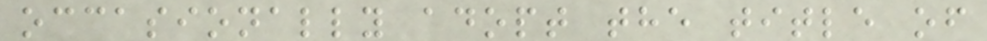occasionally adopt the title of
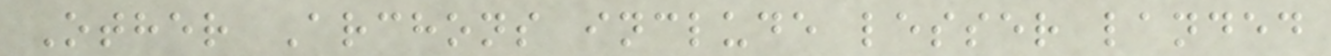Other Archons include lesser landed
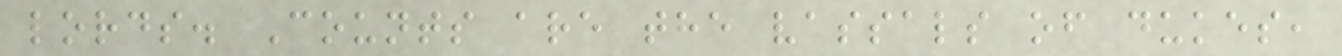lords. Counts are the vassals of dukes,
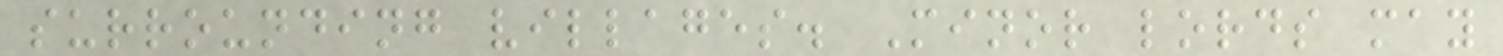surrounding villages. Minor lords may
